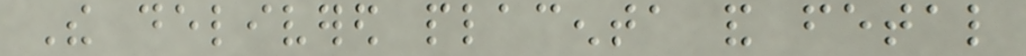The delivered placenta and fetal
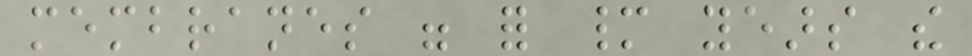membranes were for many years the
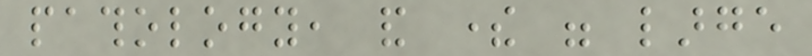pathology, and there were large
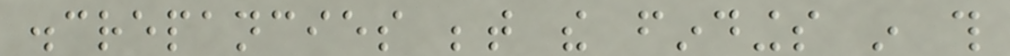discrepancies between the findings in this
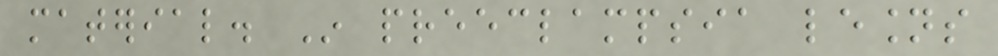material. In preeclampsia lesions
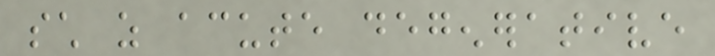such as acute degenerative
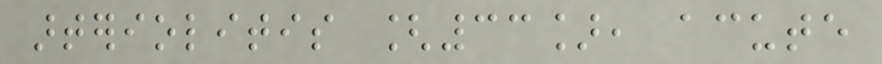arteriolitis [33], acute
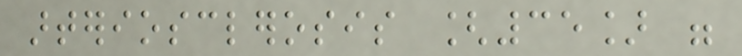arteriosclerosis [35] were
